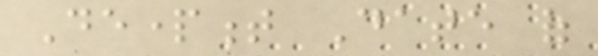Department Date of
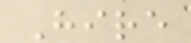Hire
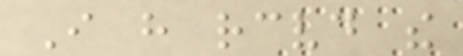I have received the
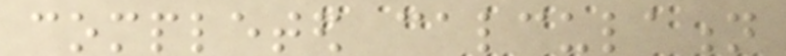completed calculation
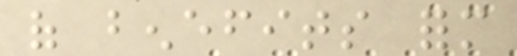of benefits form
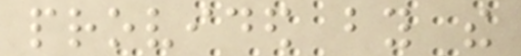provided by the
